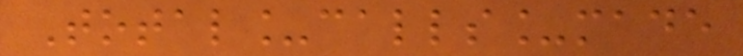Total_calls_made
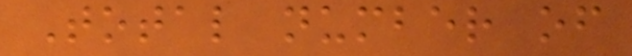Total number of
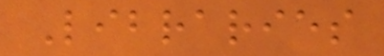Libraries
